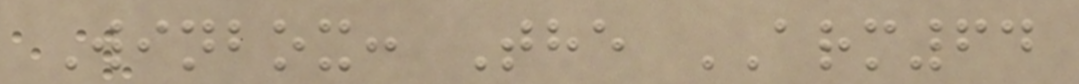Winbox: The ARM64
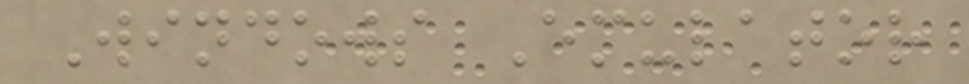Windows Emulator
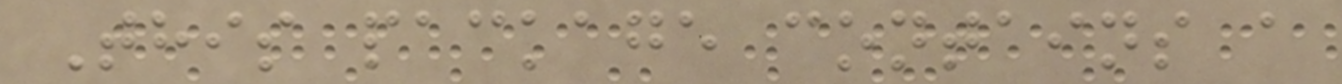This package contains a
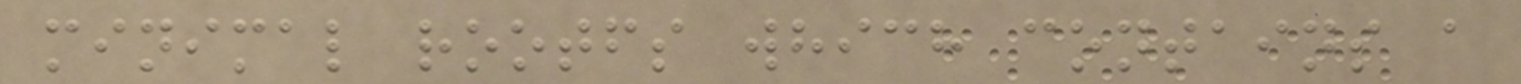minimal rootfs which contains a
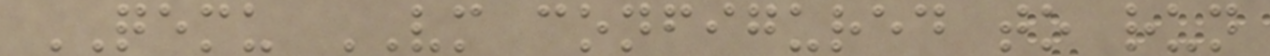QEMU VM configured to run
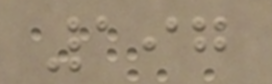197
